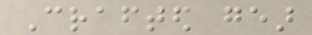Crafted gear
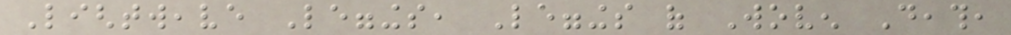Lightweave Leggings, Leggings of Woven Death,
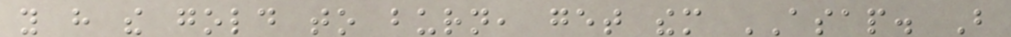you have the gold to burn, get them ASAP. But
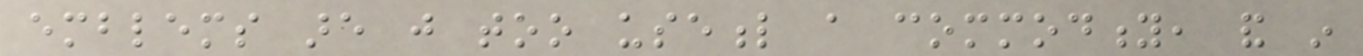emblems are just too useful a commodity, and in
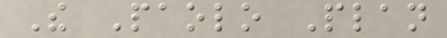The Paolo Plan
